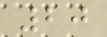20
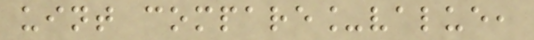uint compare_value,
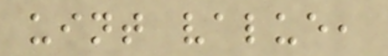uint value,
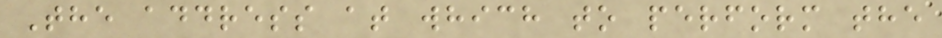The address at which to perform the
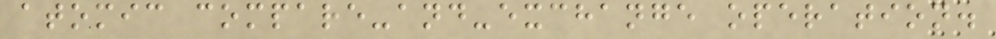atomic compare-and-exchange operation.
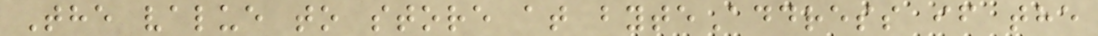The value to store at byteAddress if the
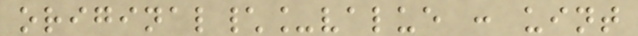original\_value : uint
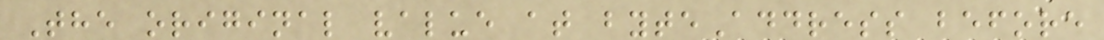The original value at byteAddress before
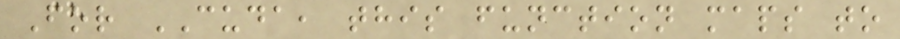For CUDA, this function maps to
